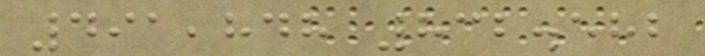491,848 832.582
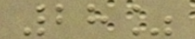28%
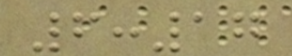6:17
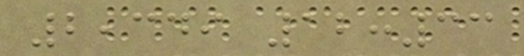2,349 12:33
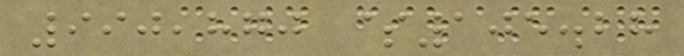990,870 $105.28
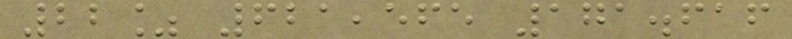22% 621,565 171.616
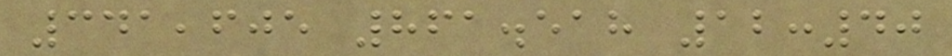341,605 861.518 12:40
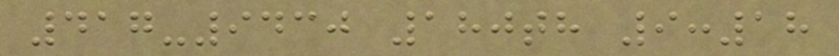417-9430 180th 9:18
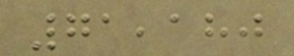71,180
